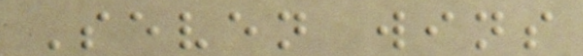Seven wins
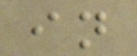in
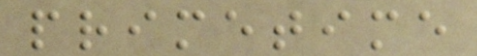primetime
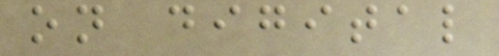on digital
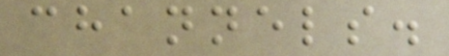channels.
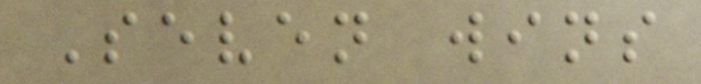Seven wins
